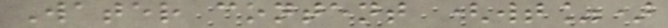Water content (wt%)
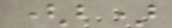(b)
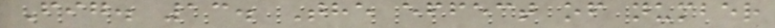Fig. 13. The effect of number
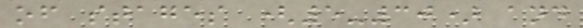of stages (5-30) and
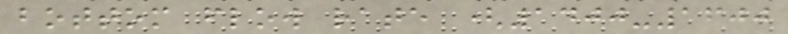bottom flow rate (1400-1600
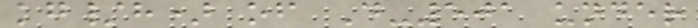kg/h) of D-501 under
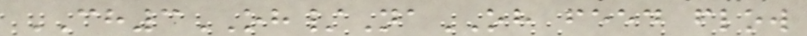CH3OH/NaOH feed flow
